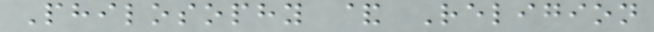Philosophy & Religion
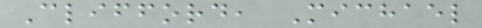Clifford, Michael
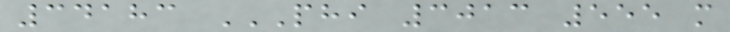34183 PHI 3013 555 M
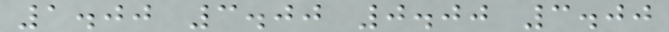1.00 3.00 0.00 3.00
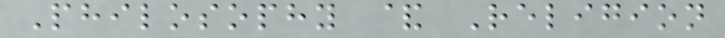Philosophy & Religion
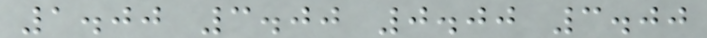1.00 3.00 0.00 3.00
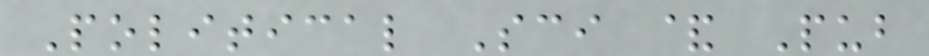Political Sci & Pub
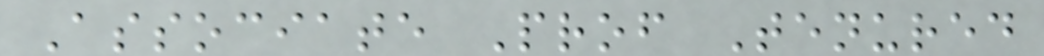Associate Prof Tenured
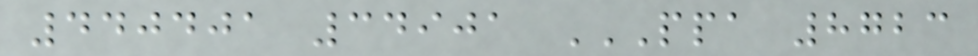440401 34901 PPA 8723
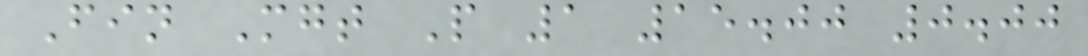Fin Mgt P 1 15.00 0.00
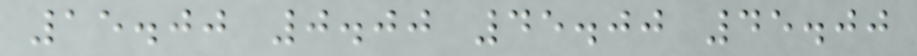15.00 0.00 45.00 45.00
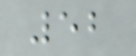52
